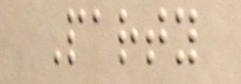Party
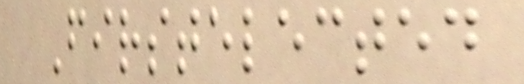Firstelected
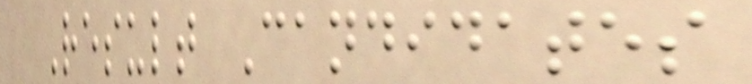Result Candidates
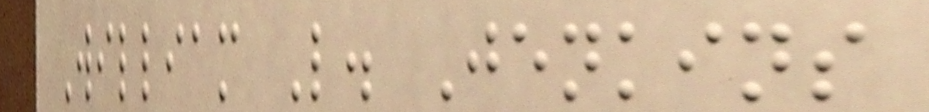William L. Jenkins
